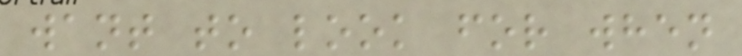want to look for when
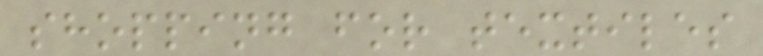shopping for textiles
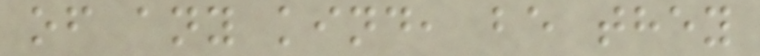of any kind, be they
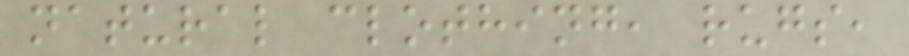natural clothing, rugs,
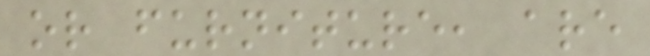or furniture, are
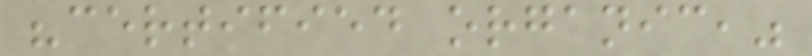"certified organic,"
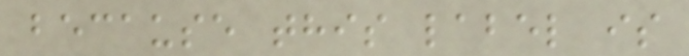because this label is
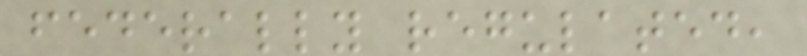federally regulated,
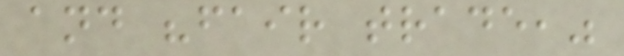and "fair trade,"
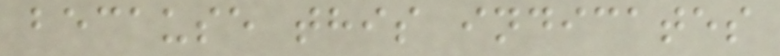because this indicates
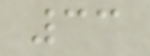33
